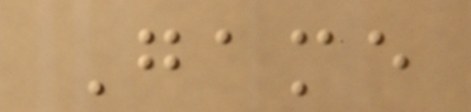Game
